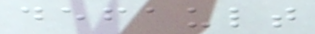default
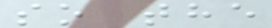so the
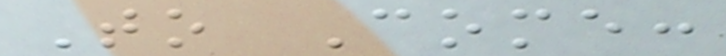To Come:
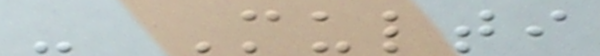- Multi
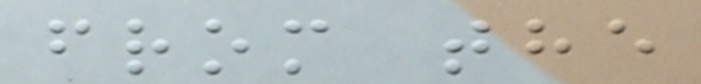from the
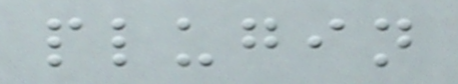plugin
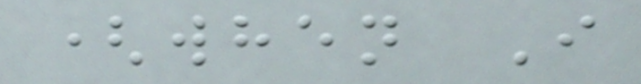(when I
